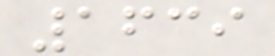1639
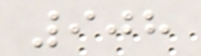908
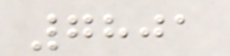7801
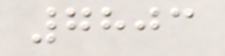7803
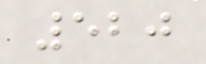520
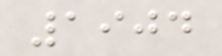1904
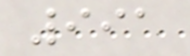991
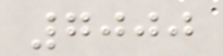7000
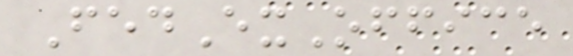FedExOffice
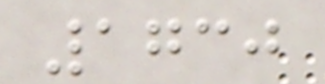1730
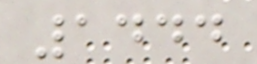1444
